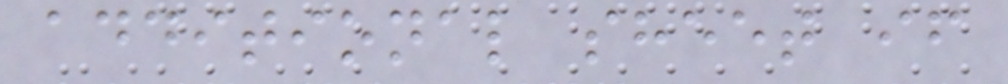additional sheet if
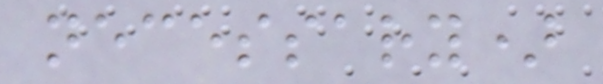necessary)
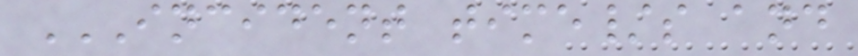INCIDENT TIME/S AND
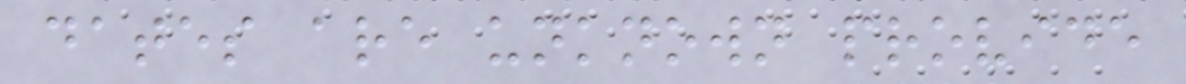dates are unknown provide
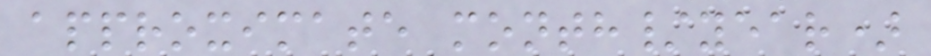approximate month/year)
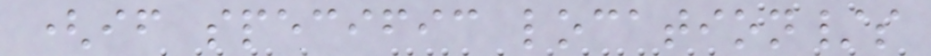(if specific location/s
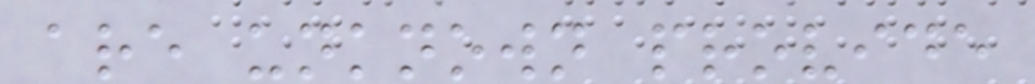are unknown provide
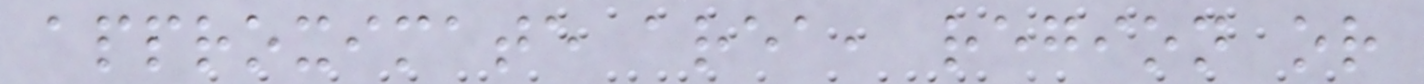approximate area, region or
